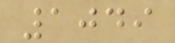1049
